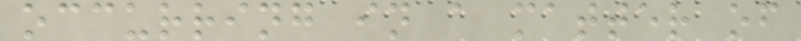occurring in a matter of
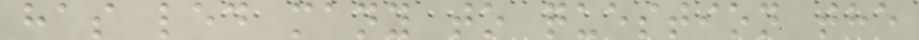has led many to question the
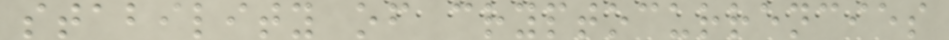stability of cryptocurrencies
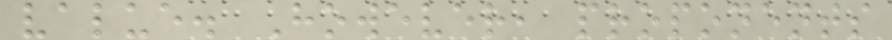value. However, proponents
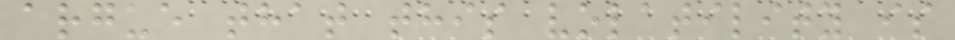argue that this volatility is
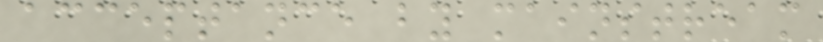acceptance by mainstream
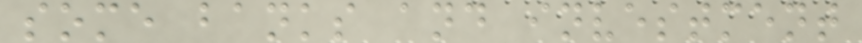some banks and investment
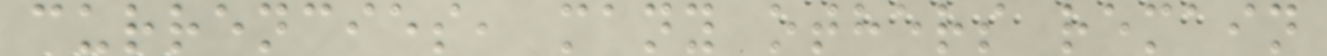currencies, many others remain
